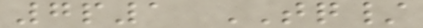7p1 TQ/
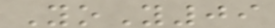YoY09
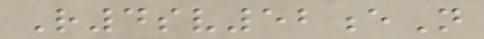R4sv52eN
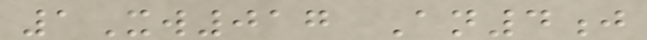1Xw017 An4j
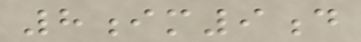8im9d
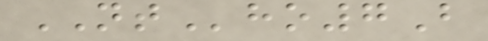NTho7B
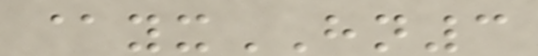@yxHN3
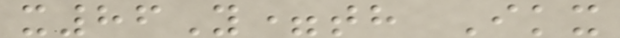x86Y=th Ikx
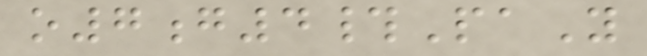o7g4#PaY
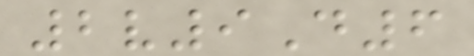2v9D6
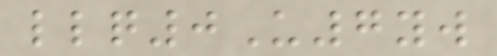llq0U7yw
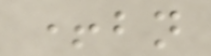+bn
